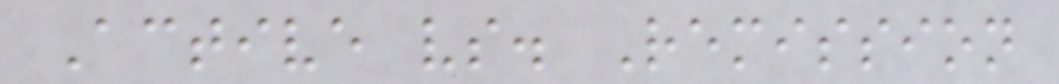Active vs. Remission
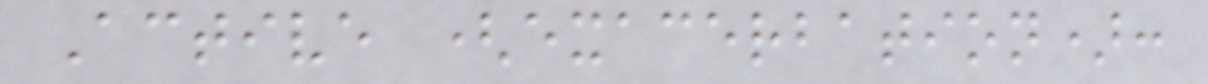Active (exacerbation):
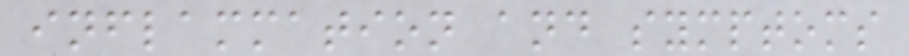inflammation and symptoms
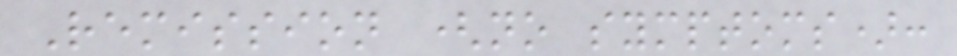Remission (no symptoms):
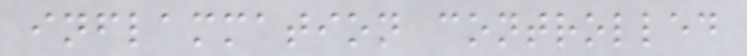inflammation controlled
